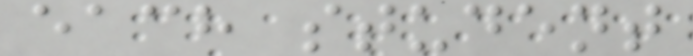each student
